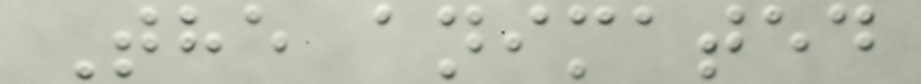The animated
